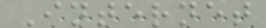Internet
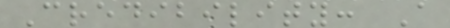Credibility: A
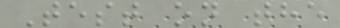Test on the
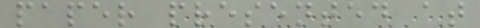paper presented at
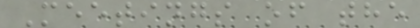Meetings of the
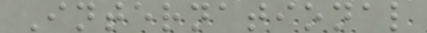International
